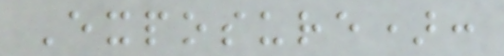Exposure):
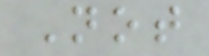Not
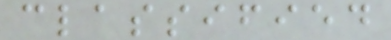classified
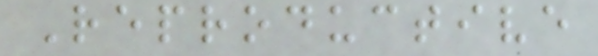Reproductive
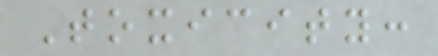Toxicity:
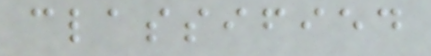classified
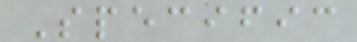Specific
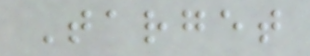Target
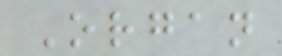Organ
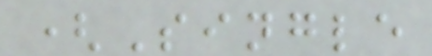(Single
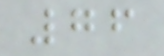76
